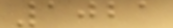1021
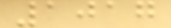1017
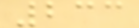233
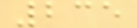235
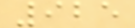925
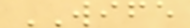WIFE
